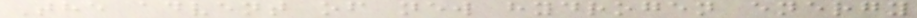The advent of new hydrogen energy
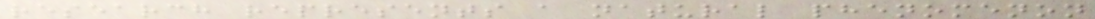research represents a natural phenomenon
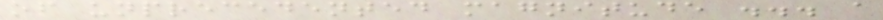of unprecedented magnitude ... a
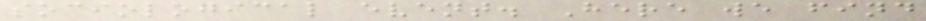sociological event. Here we find
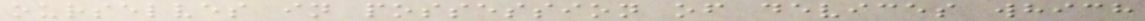ourselves in possession of devices which
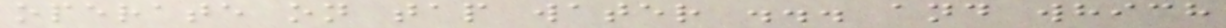operate on tap water ... and which
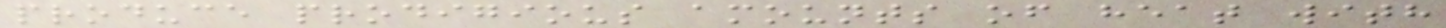produce prodigious amounts of heat with
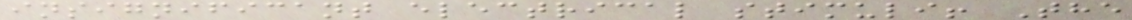insignificant electrical stimuli! The
